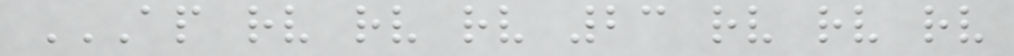AP RV RV RV 23 RV RV RV
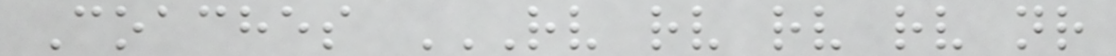Coaches RV RV RV RV NR
